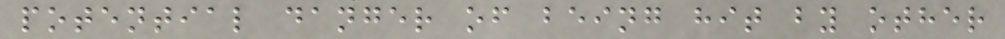potential danger of being hit by other
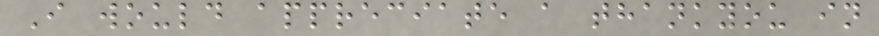I would appreciate a thankyou in
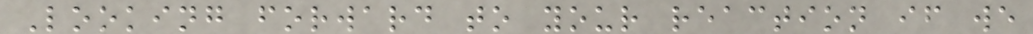Looking forward to your reaction if we
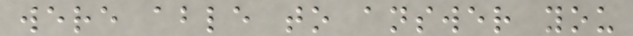were able to answer you
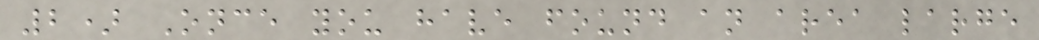2) Once you have found an area large
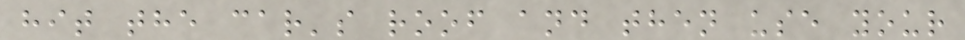hit the car's roof and then use your
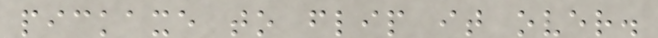pickaxe to flip it over.
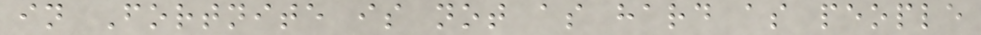in Fortnite is not as hard as people
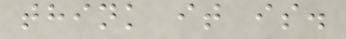think it is.
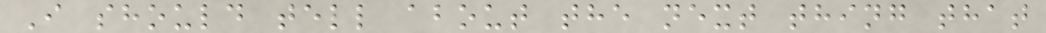I should tell about the next thing that
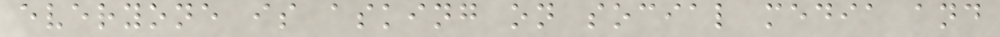everyone is asking on social media and
